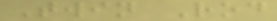Twin Rod
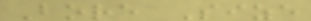Bore Size
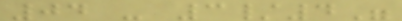04 - 3/4"
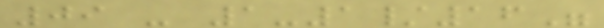09 - 1-1/16"
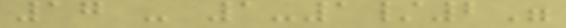17 - 1-1/2"
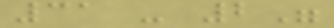31 - 2"
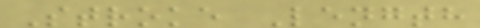Stroke Length
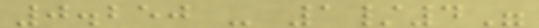0.250 - 1/4"
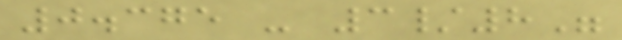0.375 - 3/8"
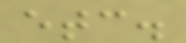etc.
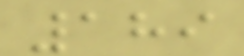189
